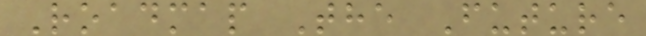Roadmap The Future
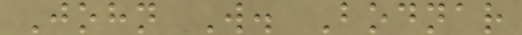John W. Bodnar
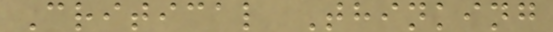Critical Thinking
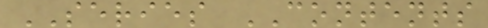SERIES CONTENTS
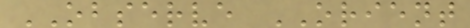OBSERVE ORIENT
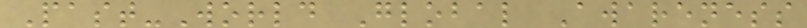Past-World Global Awareness
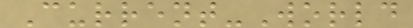Current-World
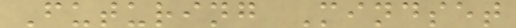Futuring Mindset
